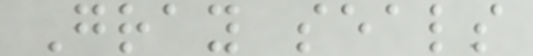Gray seals
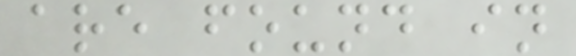are found in
